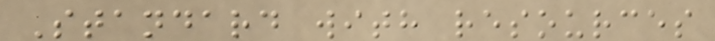Standard with resources
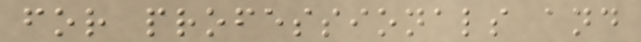for professionals and
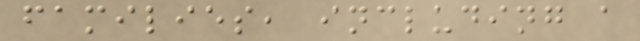families, including a
